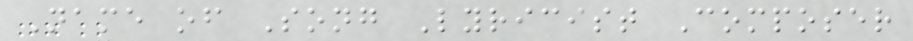Name of Song Lyricist Composer
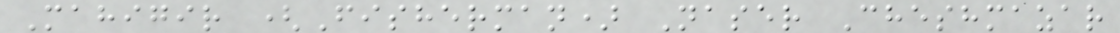Mahigir (Fisherman) Naser Cheshmazar
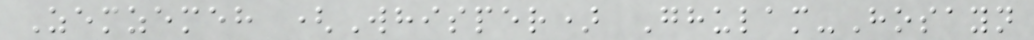Zemzemeh (Whisper) Ghulam-Hosayn
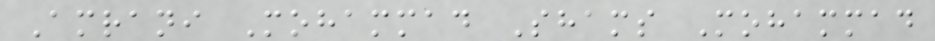Amrani Mohammad Shams Mohammad
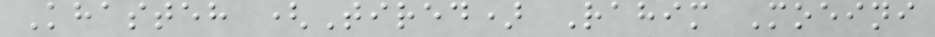Khasteh (Tired) Rahim Moeini
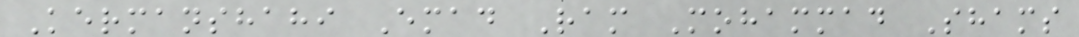Kermanshahi Emad Ram Mohammad Shams
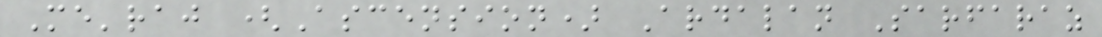Me'raj (Ascension) Ardalan Sarfaraz
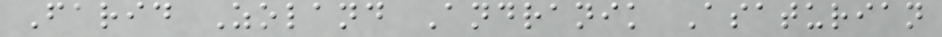Farid Zoland Andranik Asaturian
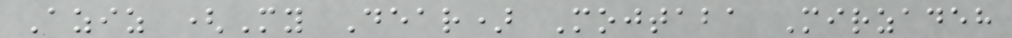Aziz (My Dear) Mojtaba Mirzadeh
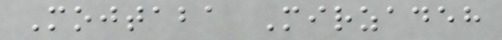Mojtaba Mirzadeh
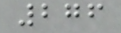276
